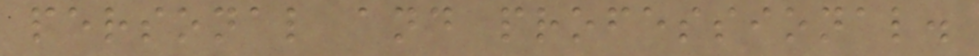personal and professional.
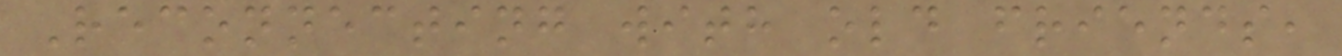Reconnecting with old friends,
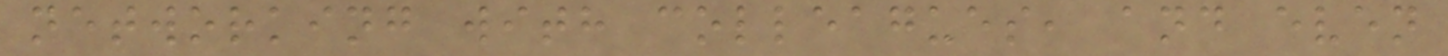networking with colleagues, and even
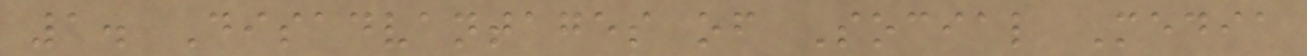1. Disadvantages of Social Media
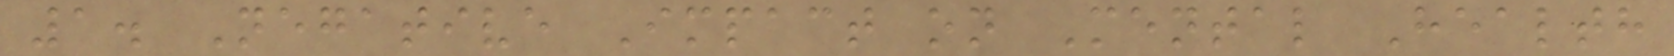1. Negative Impact on Mental Health
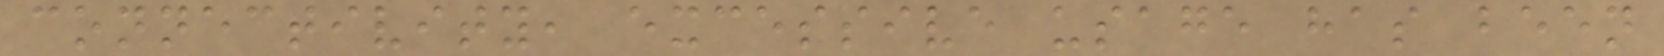connectivity, excessive usage has been
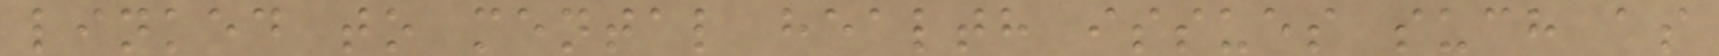linked to mental health issues such as
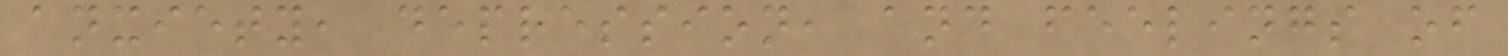anxiety, depression, and feelings of
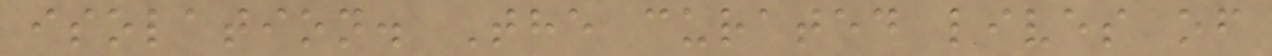isolation. The curated lives of
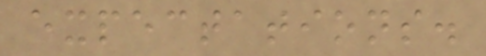expectations.
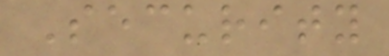Security
